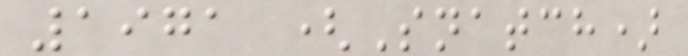1971 (Snatch)
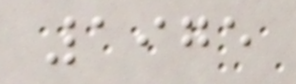1975
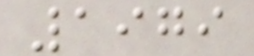1979
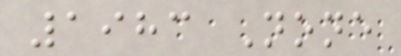1983 None
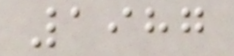1987
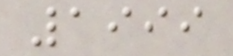1999
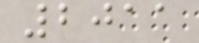2011
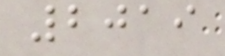2019
